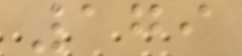179
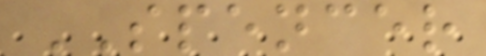SPENCER
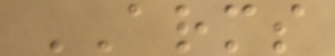ARMS
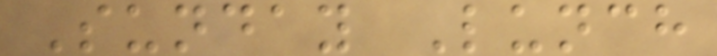Sunday Lunch
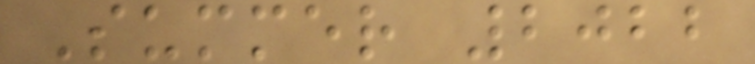Summer 2022
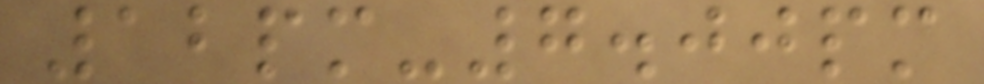12pm-7.00pm
